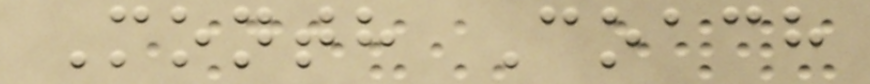Month Coach
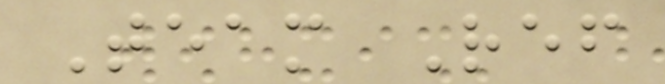Team Ref
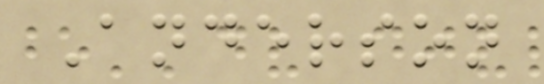Anderson
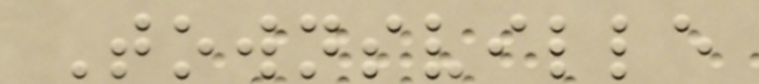Townsville
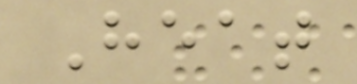Heat
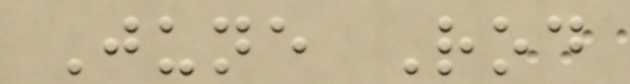June Rod
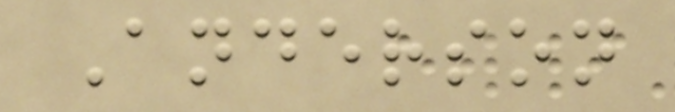Anderson
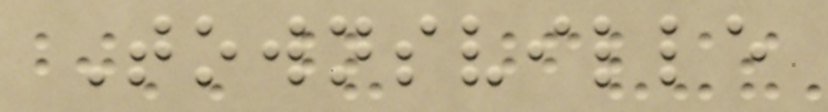Townsville
